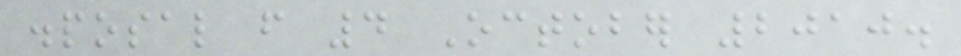disposal from 4 October 2010.
